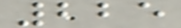225
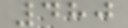480
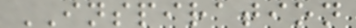INSPIRATION
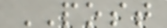POST
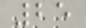25
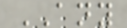ANY
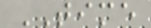TIME
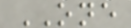ONE
